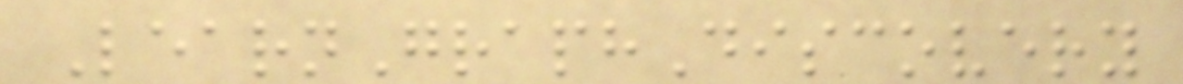LearnGraphDiscovery
